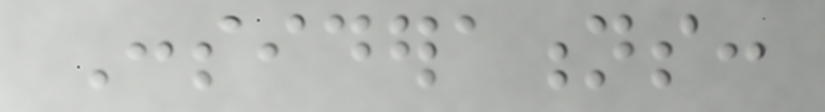Considerations:
